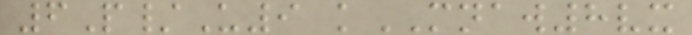6P/U9 kMNAW8vx
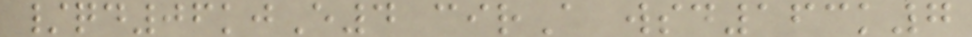/qd06kjE4 cirA wsd163k7
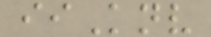iiKnv
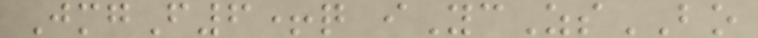JmgF6+q iYcZsBO
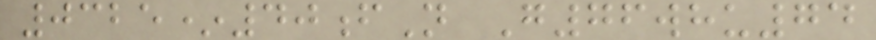0325*40fN G76whu74
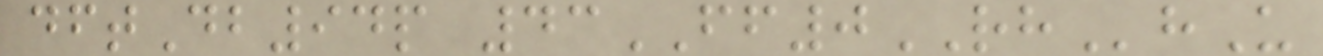dftDb94p 43FF0RHhU
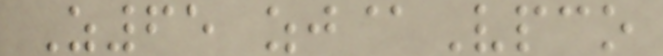Z65 zj@Vpco
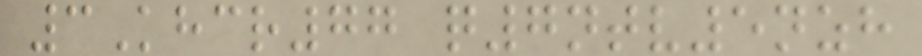3Khcr77 q7ntv5nzh
